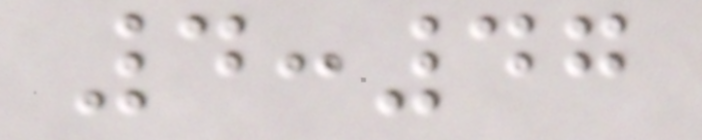4:47
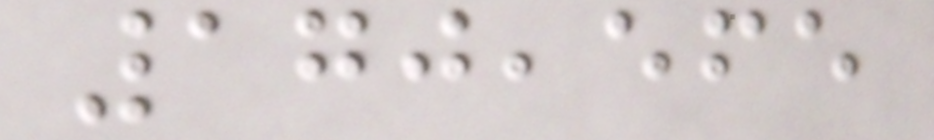170,565
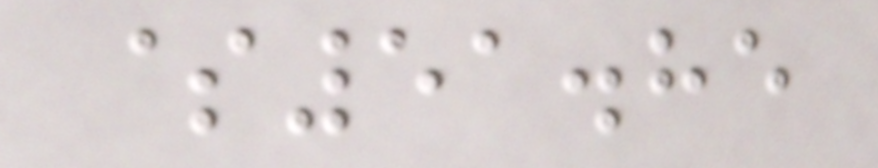$51.85
